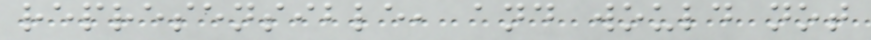represensible, and would not
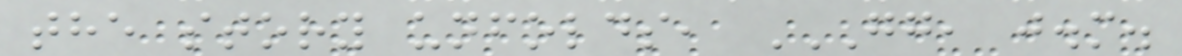the story unfolds, GG, J.M.
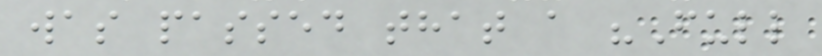was passed that a "Full
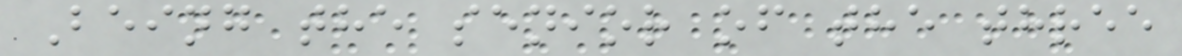Being the senior of the three
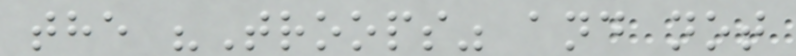the "Troops" and not
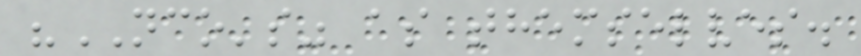"NCO's" as themselves.
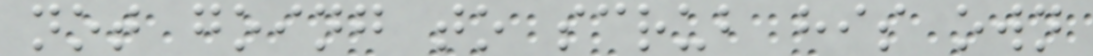not going to scrub his own
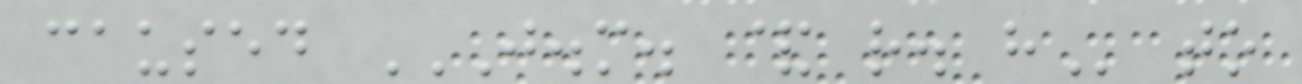caused J.M. & R. H to
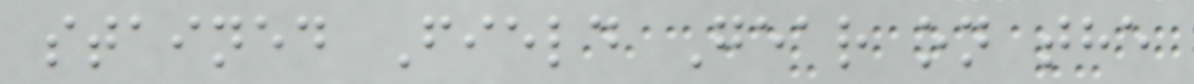stained Field Gear on the
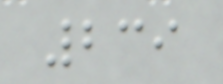239
